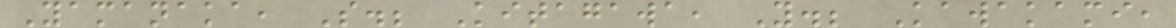Yamanaka, S.; Kitagawa, Y.; Kawakami,
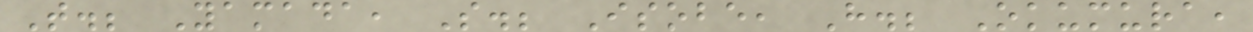T.; Yamada, S.; Isobe, H.; Okumura,
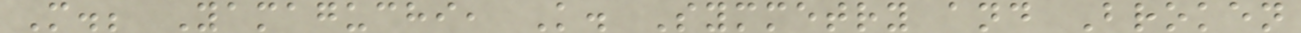M.; Yamaguchi, K. Symmetry and Broken
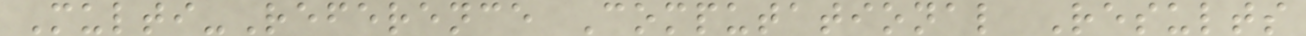Multi-Reference Computational Results
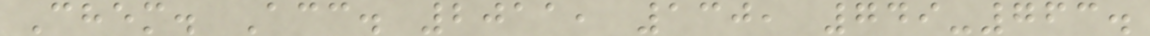Chem. Acc. 2011, 130, 749-763.
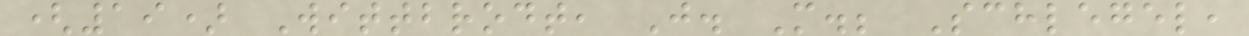(19) Wittbrodt, J. M.; Schlegel,
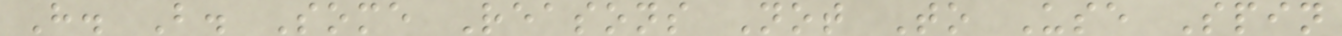H. B. Some Reasons Not To Use Spin
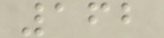162
